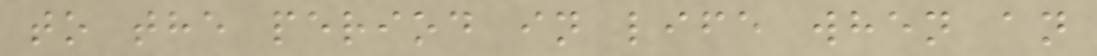to the period in life when an
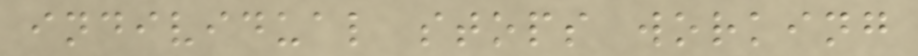individual stops working
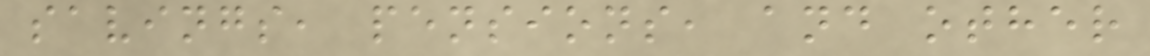savings, pensions, and other
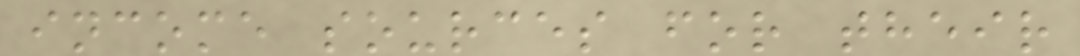income sources for their
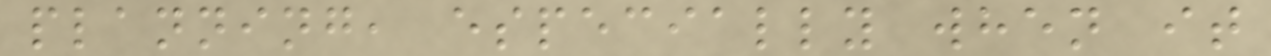planning, especially when it
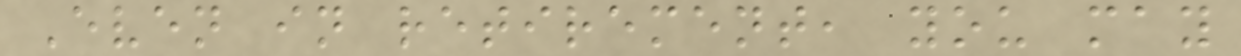Even in retirement, you may
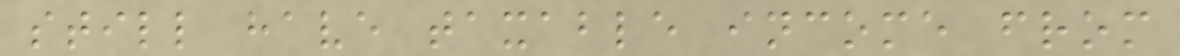still have taxable income from
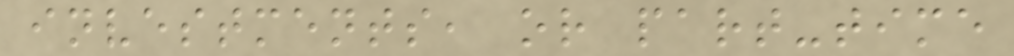investments, or part-time
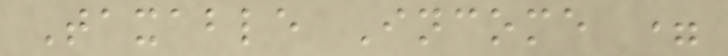Taxable Income =
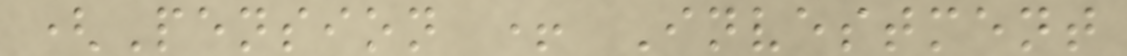(Pension + Investment
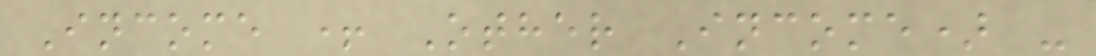Income + Other Income) -
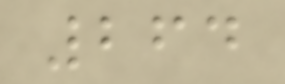264
